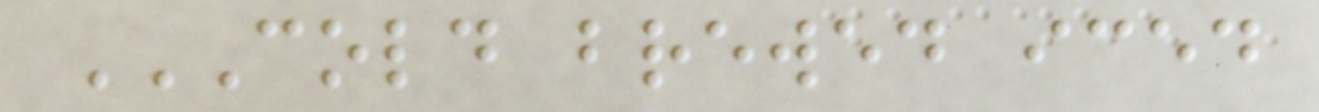COLD BREWED ICED
